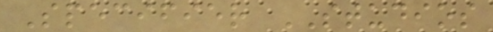Specifier STUDIOS
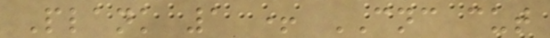Plank 1 + CNC cut
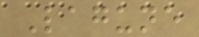Lagune
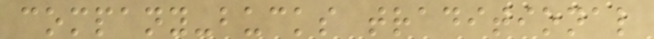company-bucks traditional
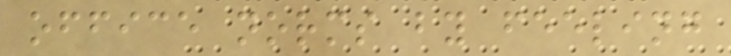office norms by feeling
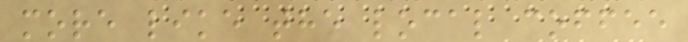more like the local coffee
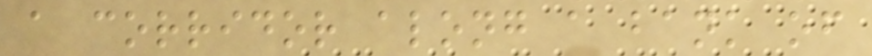a corridor along a bank of
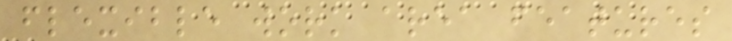flexible work area features
